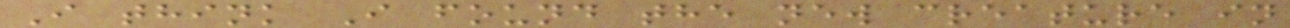I think I found the new creature in
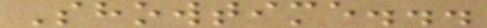Showtime...
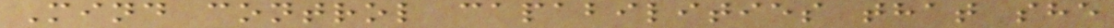Mind control capabilities that she
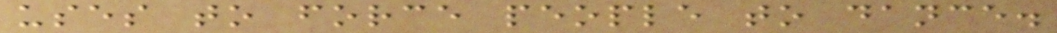uses to force people to dance.
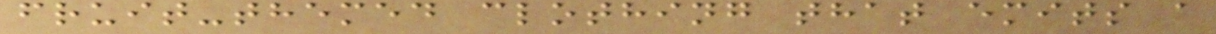fruit-themed clothing that emits a
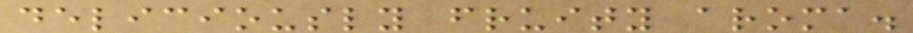deliciously fruity aroma.
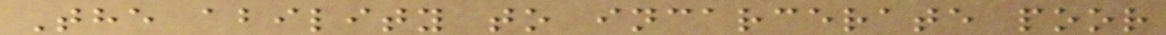The ability to incarcerate poor
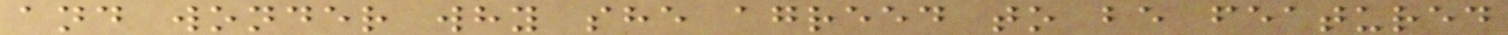and wonder why she agreed to be featured
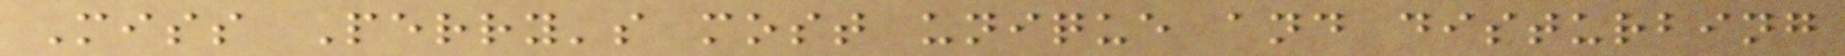Miss Perry's most unique and disturbing
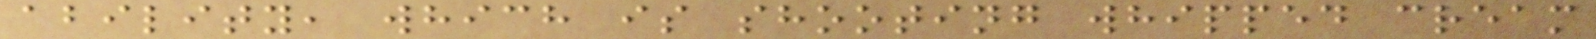ability, which is shooting whipped cream
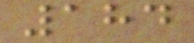184
